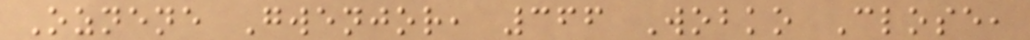Oznene Gwenjor, 366 Wobko Close,
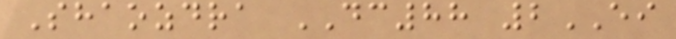Shaozdra DC88 2EI
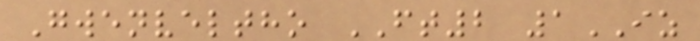Gwenveltho FT2 1IZ
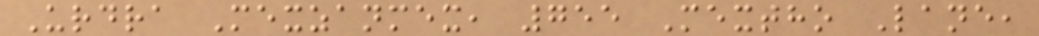Urdra Mexzanmex, 755 Mextho Lane,
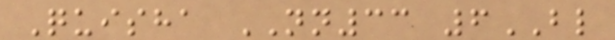Quisha NN33 6BL
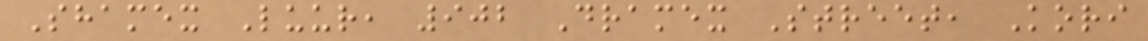Shamex Luur, 902 Dramex Street, Kori
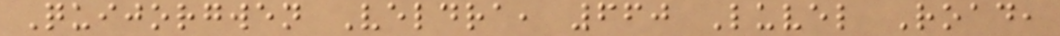Quijorgwen Veldra, 660 Luvel Road,
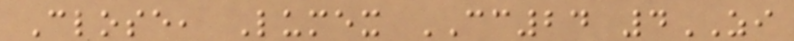Close, Lumex CC24 4ZI
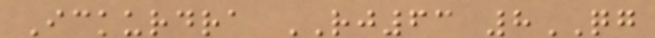Ickurdra RJ63 8QG
